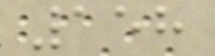158
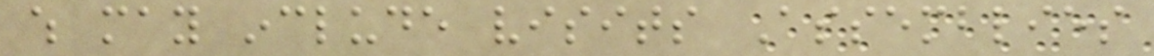which may include visits Assemblies
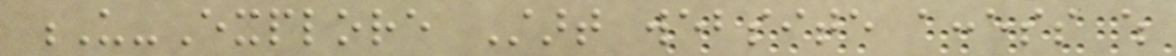U-Explore Start website access which
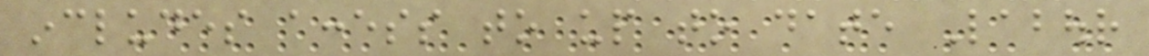includes access to up to date Labour
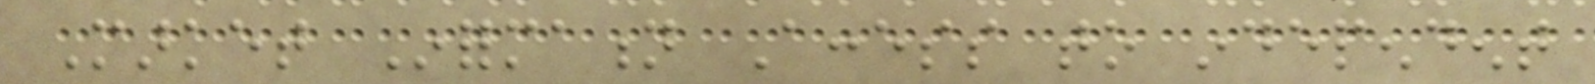Market Information Access to independent
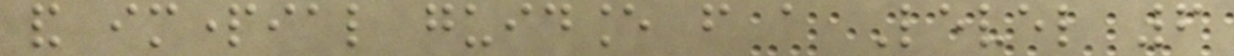and impartial guidance from a Level 6
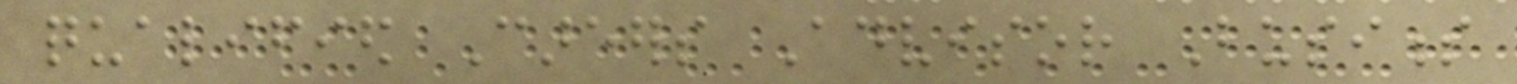qualified Careers Advisor Business
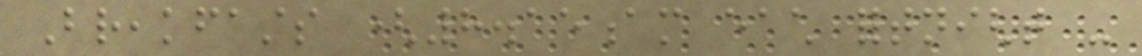Breakfasts (8.15am each fortnight -
